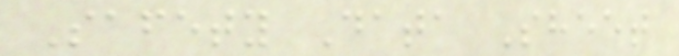Safety Data Sheet
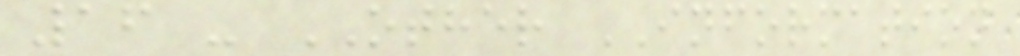16 - OTHER INFORMATION
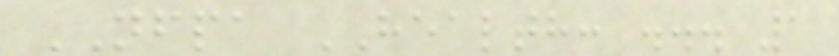NFPA HEALTH: ... 1
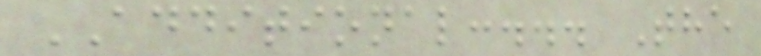ADDITIONAL:... The
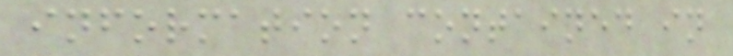information contained in
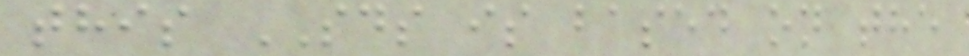this SDS is based on the
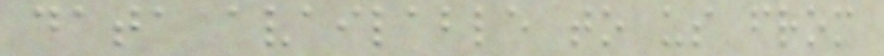data available to us from
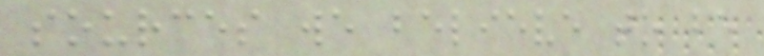sources we believe to be
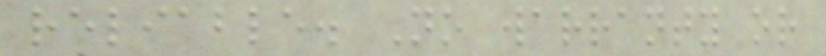reliable. No warranty or
